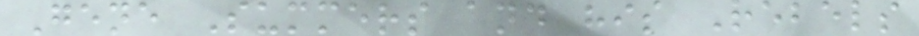Gene Summers and his Rebels
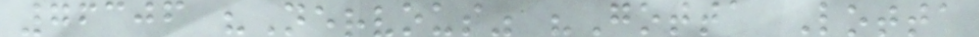76306 "Nervous" "Gotta Lotta
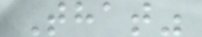That"
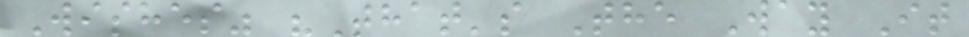Wishes" "That's The Way It
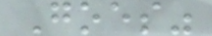Goes"
